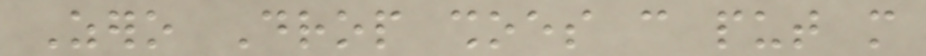Zero Drop shoes can put more
